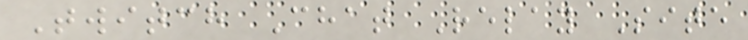Twitch Chat Relay Site
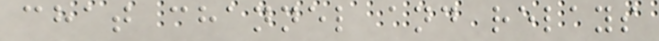chat channel and relays
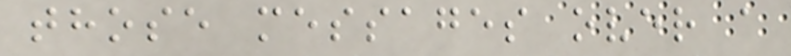those messages over a
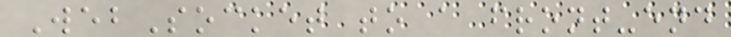WebSocket to a front-end
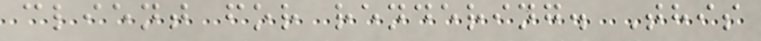client for rendering. This
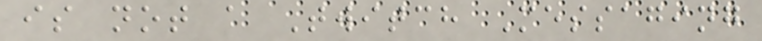is not a Twitch Messaging
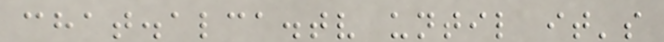chat.alca.tv until it's
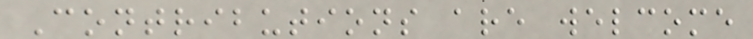Contributions are welcome
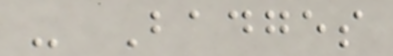- Badges
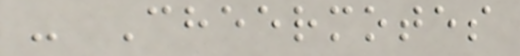- Cheermotes
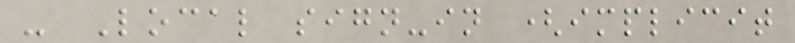- Local sign-in (implicit
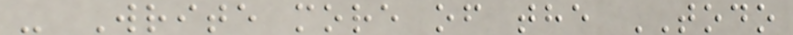- Write more of the TODO
